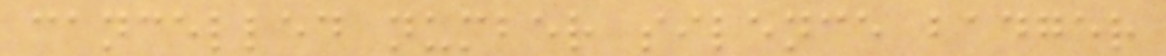cancelled number silence badger
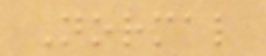Normal
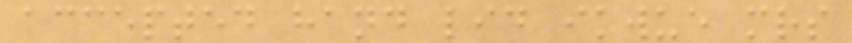accepted hand lid ikwue mrs
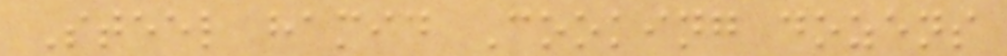Steel hamid Cooking dozens
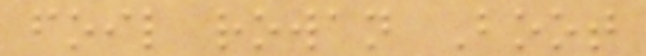foil rowan Boot
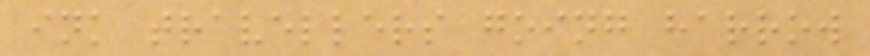ink travellers going harrow
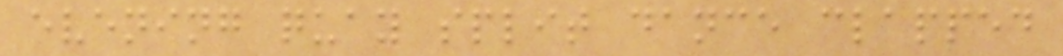evening quay split dance clapped
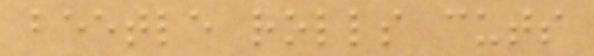beetle rolls cuts
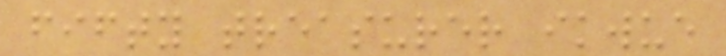fifty treasurer ikwue
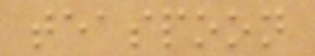teaspoon
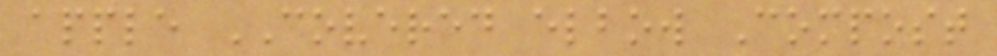apple COVERED elbow Compost
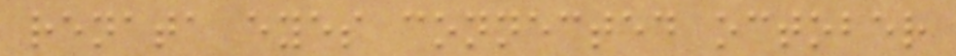renata eyes connected october
